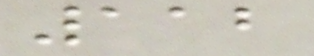112
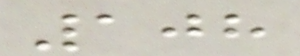108
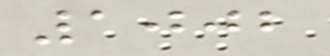1002
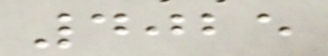4025
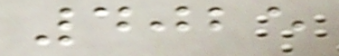4025
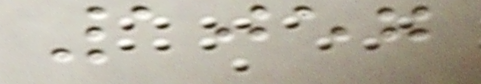1057
